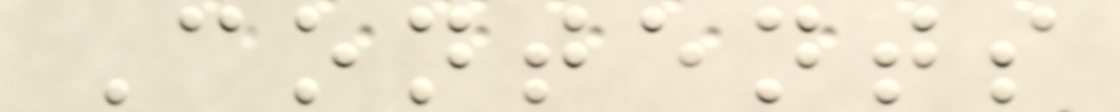Contents
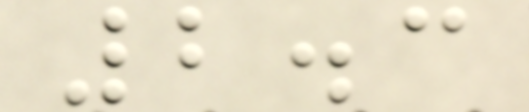2.3
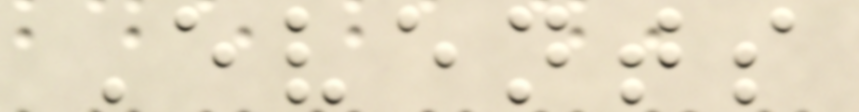Events
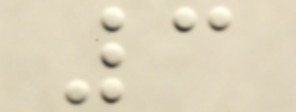3
